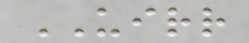UIRR
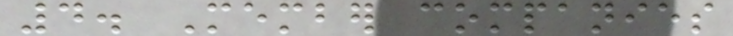4. Member companies
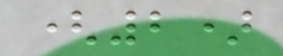(2)
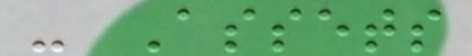- Assets
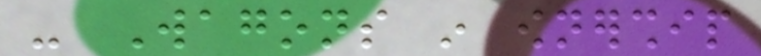- Wagons in ownership
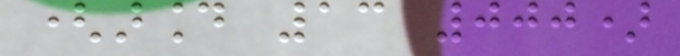(around 13 000)
